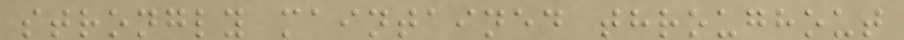strongly maintained throughout
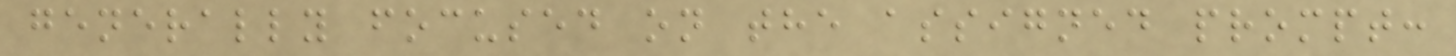generally focused on the assigned prompt:
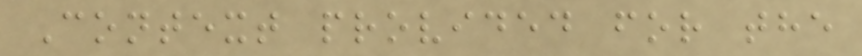Context provided for the
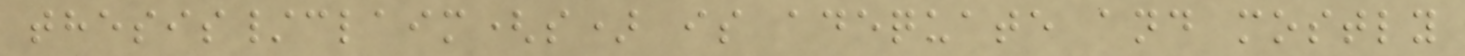thesis/claim(s) is adequate and mostly
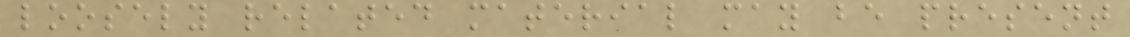loosely related material may be present
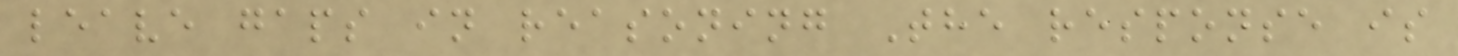leave gaps in reasoning The response is
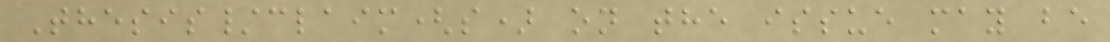Thesis/claim(s) on the issue may be
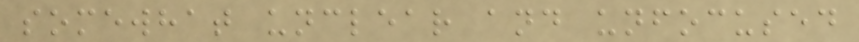somewhat unclear and unfocused
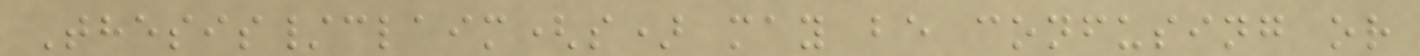Thesis/claim(s) may be confusing or
